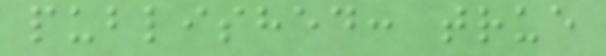published: true
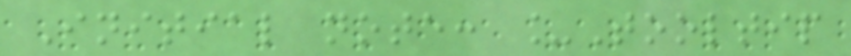Initial note: _Tooltip
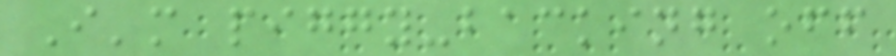I'm piggy-backing off
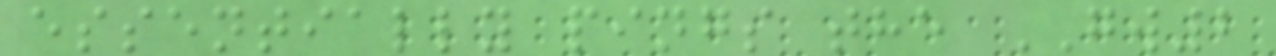essentially pings the GW2
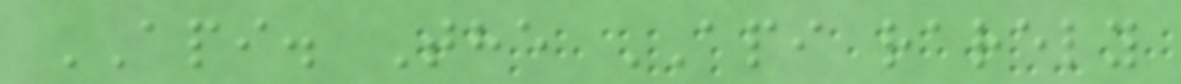API. The API rarely
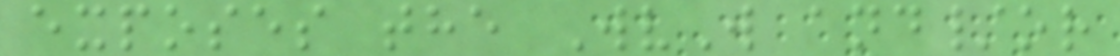exposes the WvW and/or
